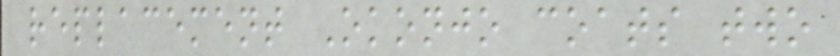replacement Okonjo coats two
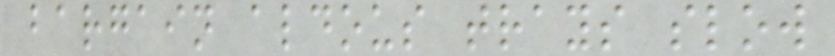bargain aldous trays slow
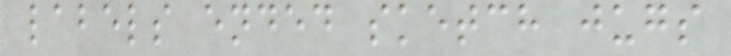labels ended sketch jugs
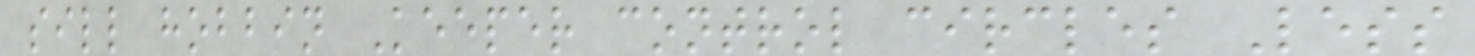sill hobbin Keeper control circles Less
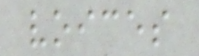voices
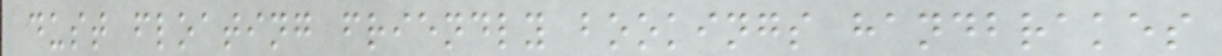dust floating friendly bookings handbrakes
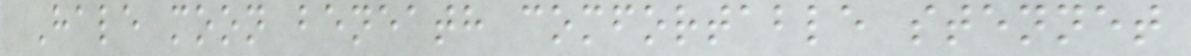Hale moon beneath comfortable stennet
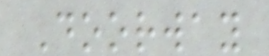Doorway
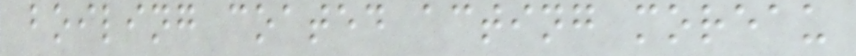boiling coated acting moreau
